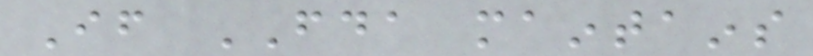If FDA maintains
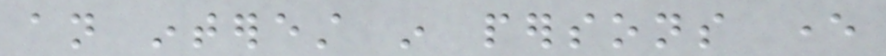an interest in persons ever
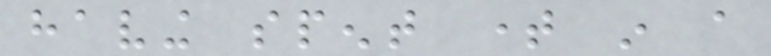having spent time in a
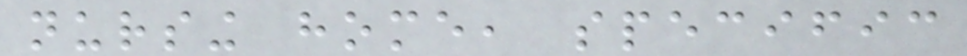nursing home, specific
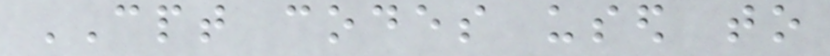CPT codes used to
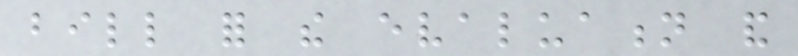bill for the evaluation and
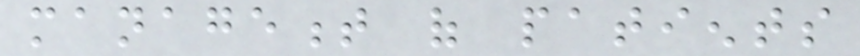management of patients
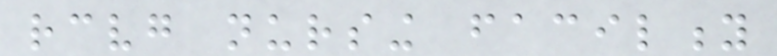receiving nursing facility
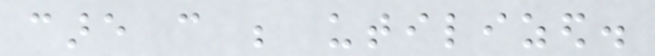care can be utilized.
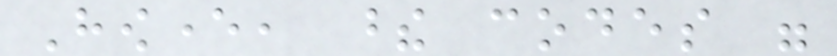However, these codes were
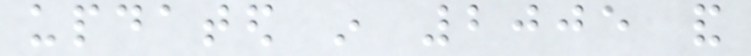updated in 2005 and
